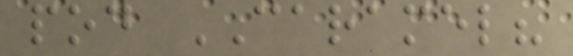pod CARAMEL?
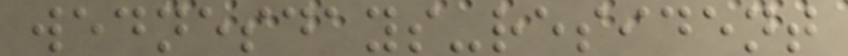wednesdays-resident
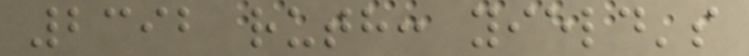2392 ruth: yield's
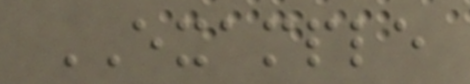EXAMPLE
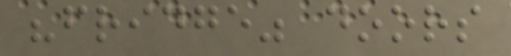"fridge" doors
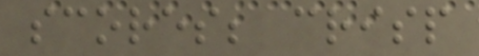scores; crisp
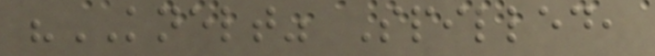"KNELT" Spilled,
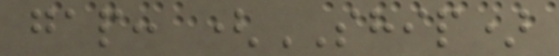gap: (SHIP)
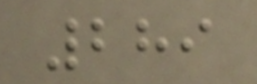289
